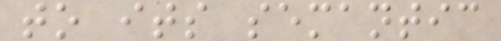to its semantic
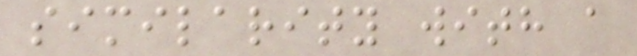similarity with a
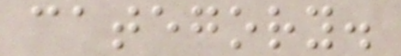category.
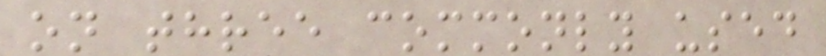on three commonly used
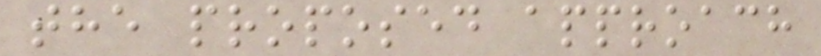the proposed approach
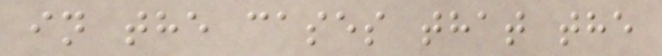in the cases that the
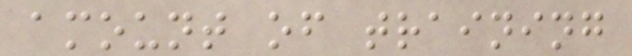amount of training
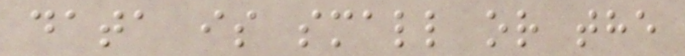data is small or the
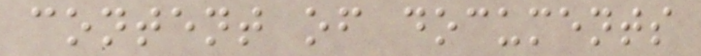content of documents
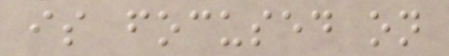is focused on
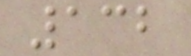132
